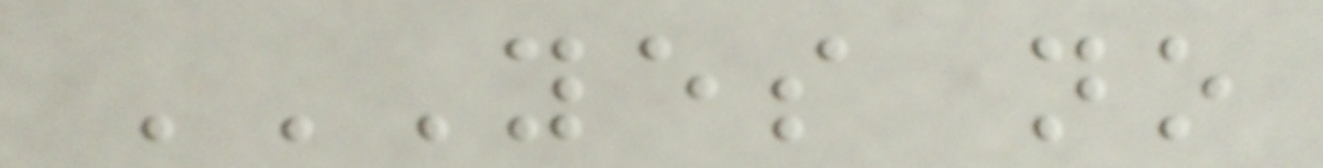YES NO
